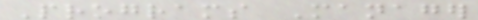Programs Manager
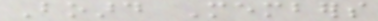Board Members
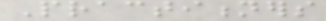Practitioners
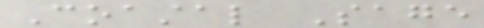Coastal Sage
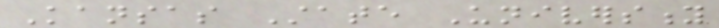Kansas State University
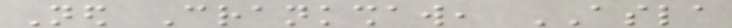Ned Crankshaw, ASLA
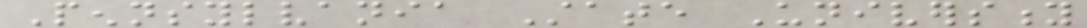Pennsylvania State University
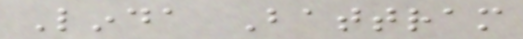Linda Battram
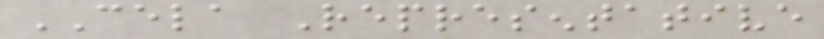CELA Representative
